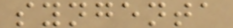syngenta
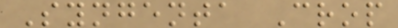Syngenta Crop
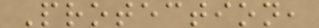Protection,
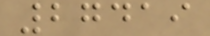27419
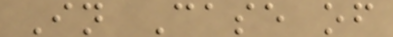In Case of
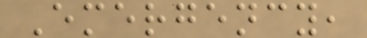Emergency,
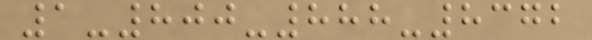1-800-888-8372
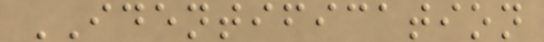IDENTIFICATION
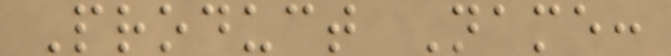Product Name:
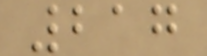217
